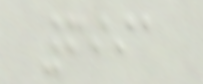6991
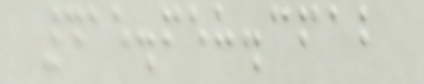415.658.3612
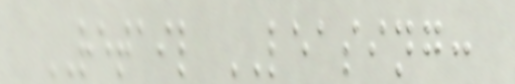RETAIL LEASING:
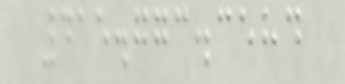415.773.3584
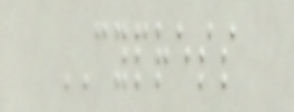CYPRESS
